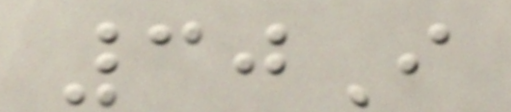30I
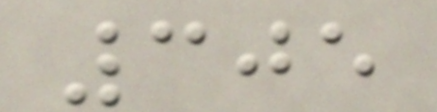305
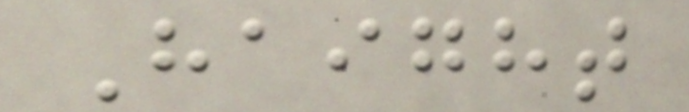Haight
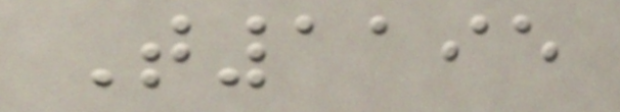T1195
